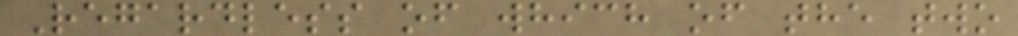Regardless of which of the two
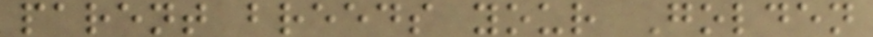parent breeds your Golden
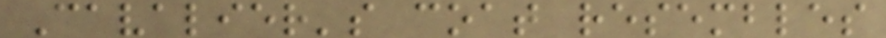Cavalier's coat resembles
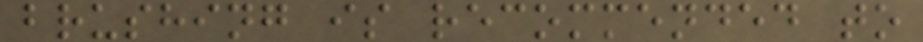brushing is recommended to
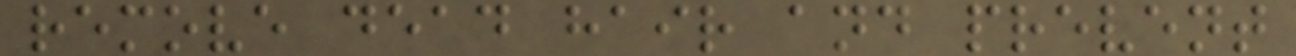remove dead hair and prevent
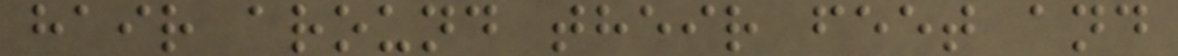hair around their feet and
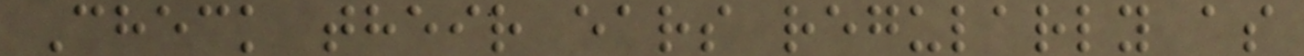Check their ears regularly as
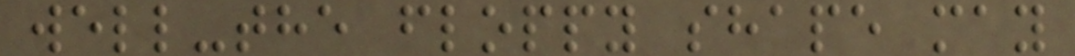well-the floppy shape may
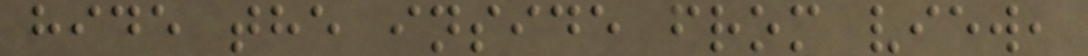hide the inside from view,
